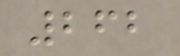262
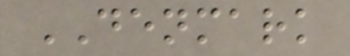DENMARK
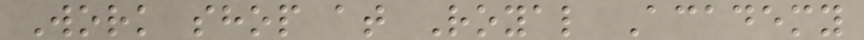Work shop at Royal Academy
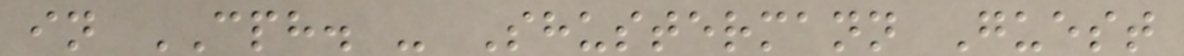in CPH. - Shustermann Guest
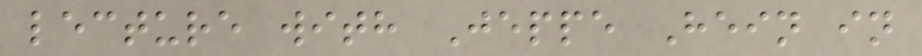lecture with Jeppe Hein in
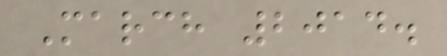March 2014.
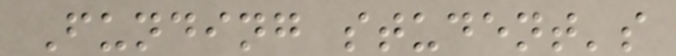Funding student's
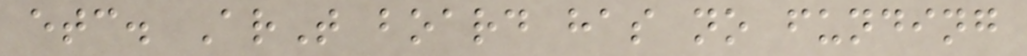etc. ArT board has no funding
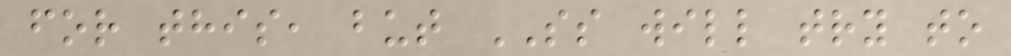for this, but SS will try to
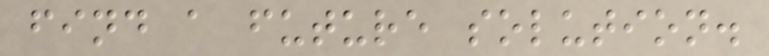find a future solution.
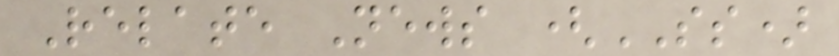Relate News (SS)
